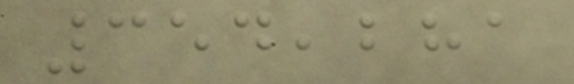354,281
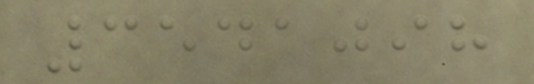3541098
